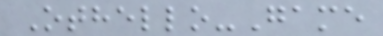Othello-Game
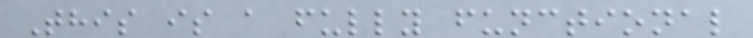This is a fully functional
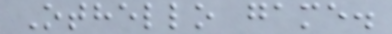Othello game.
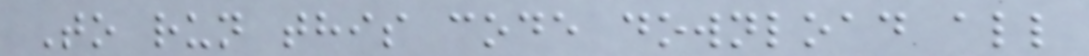To run this code download all
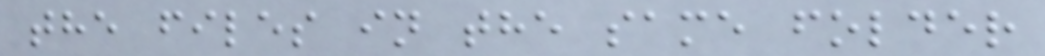the files in the same folder
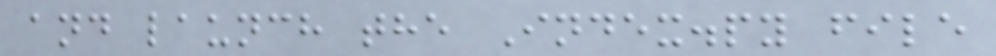and launch the Index.py file
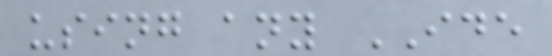using any IDE
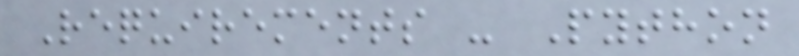Requirements - Python
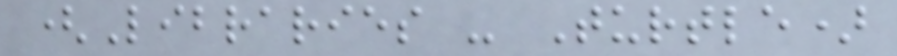(Libraries - Turtle)
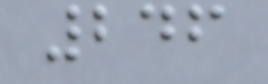246
